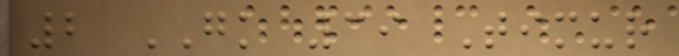2 GK 39 Timur
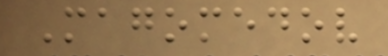Magomedov
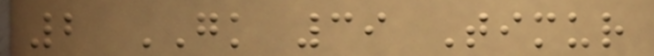2 GK 39 Timur
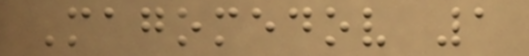Magomedov 1
